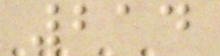214
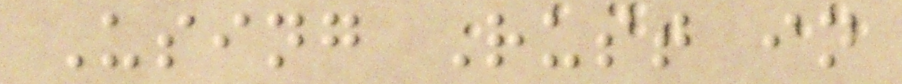Using Rust in
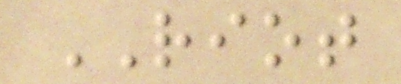RIOT
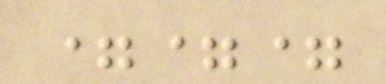===
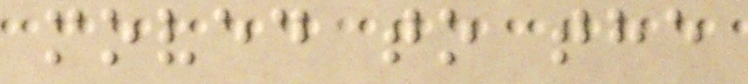moved to the
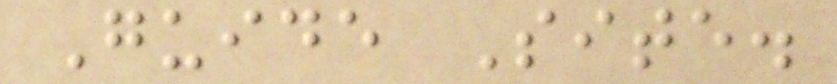Guide Site.
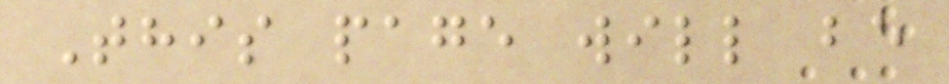This page will be
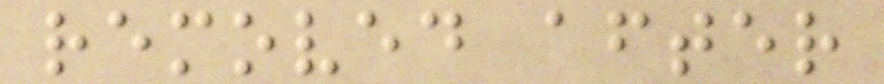removed after
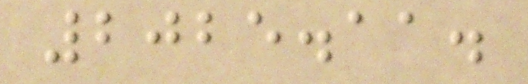2025.11.
